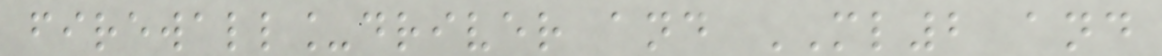firewall_driver and ML2 and
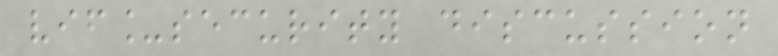vif_security discussion
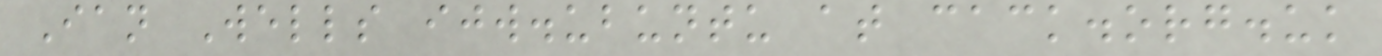Ian Wells ijw.ubuntu at cack.org.uk
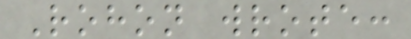Rohon wrote:
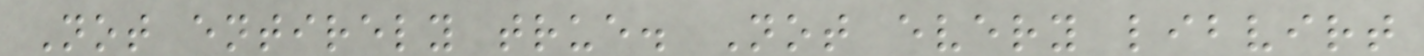Not entirely true. Not every libvirt
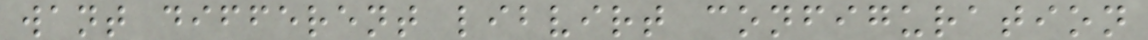want different libvirt configuration
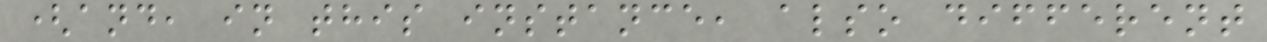(and, in this instance, also different
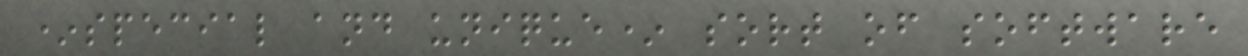*special and unique* sort of software
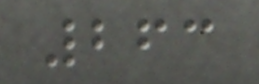263
